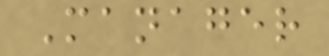Manager
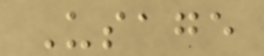Usage
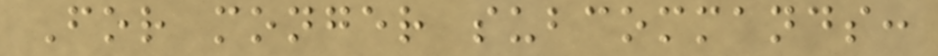For monger subcommands:
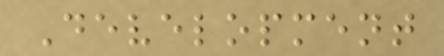Development
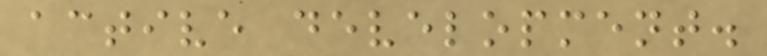active development.
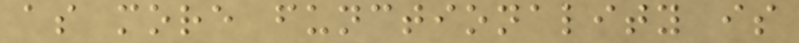as more functionality is
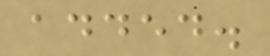added.
